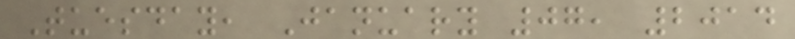Tuesday, January 07, 2014
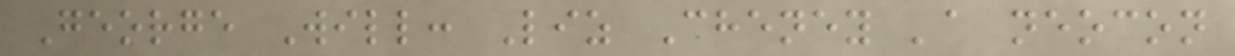George Will: Liz Cheney 'a neocon
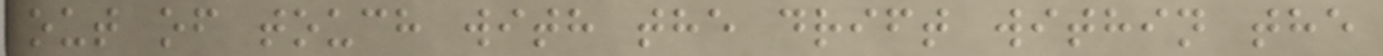out of touch with the drift within the
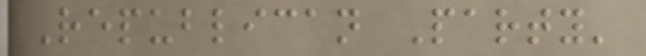Republican Party'
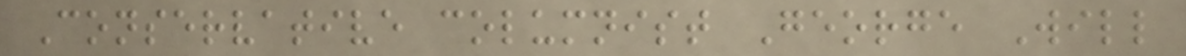Conservative columnist George Will
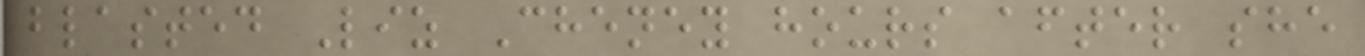blasted Liz Cheney hours after she
